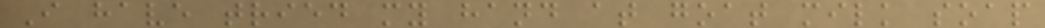I have tried my hand at goat milk soap
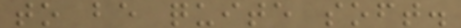to be quite soft.
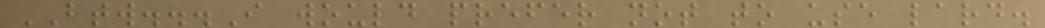BTW...I would prefer not to use lard.
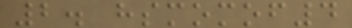2. hsmomof4
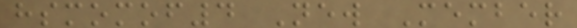hsmomof4 New Member
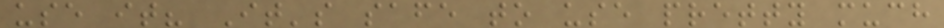use it? It's safe to use pretty much
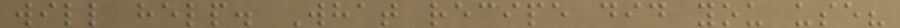will help. What recipe did you use?
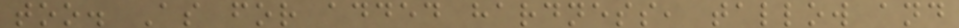too. As for added hardness, tallow and
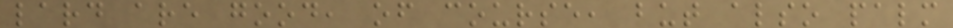lard are good, of course, but also palm
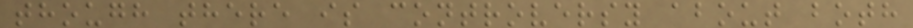though there is controversy about both
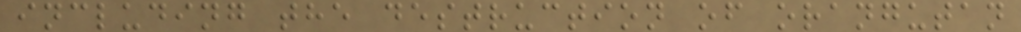including the destruction of orangutan
